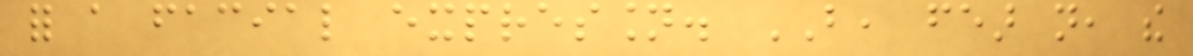for a facial expression. BUT, fear not, the
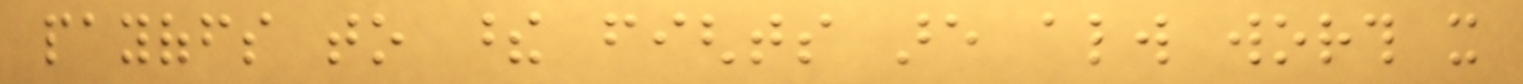payoffs to these fights are always worth it
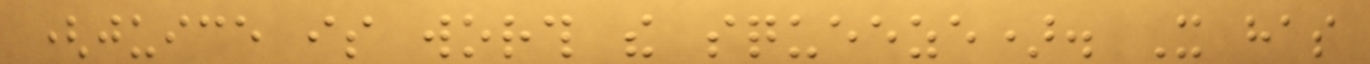(juice is worth the squeeze). It has
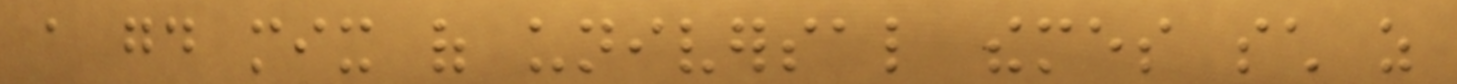a good mix of universal themes such as
